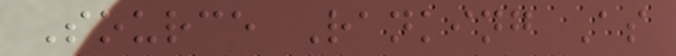Source Ranking As
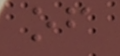of
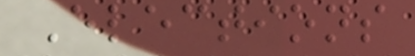Elections
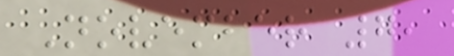November 7,
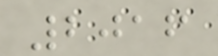2016
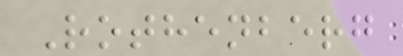Rothenberg
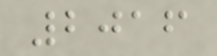2016
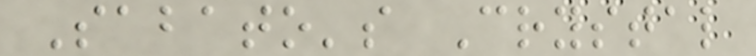Sabato's Crystal
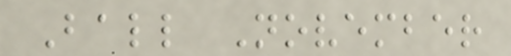Ball November
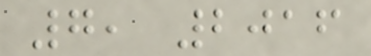7, 2016
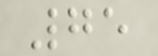75
